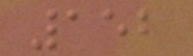152
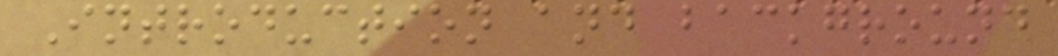Introduction and background
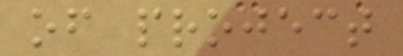of project
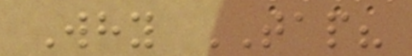Why TAP?
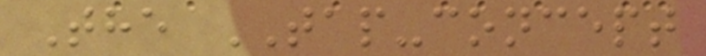The TAP-concept
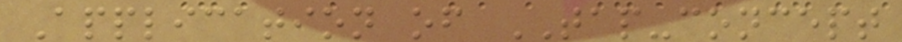Application of TAP-concept
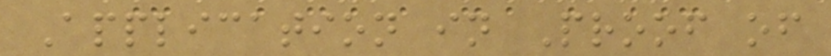Application in Proof of
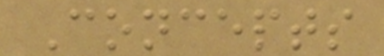Concepts
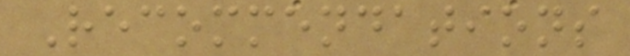Recommendations
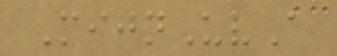MijnUvA
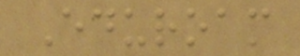Eduroam
